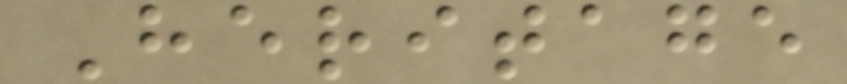Heritage
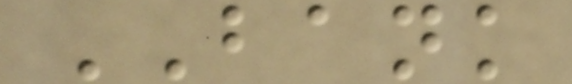BANK
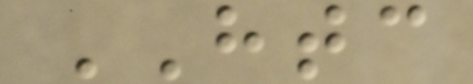HTC
